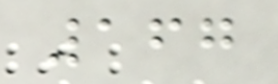167
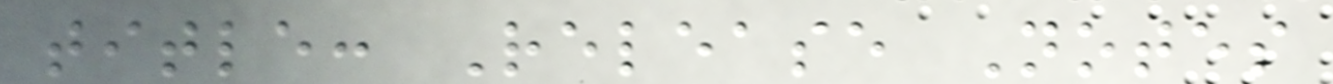title: Release Notes
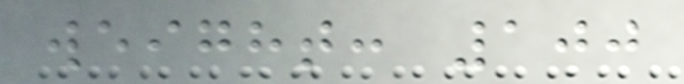weight: 100
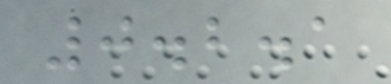0.2.1
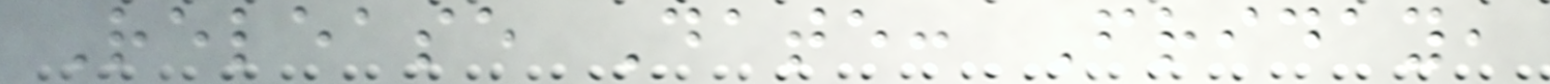Release Date: Friday,
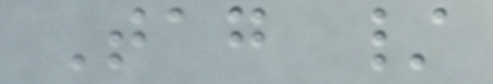Tag /
